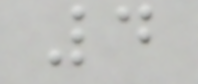4
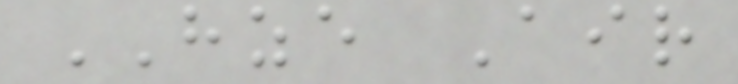HZE Air
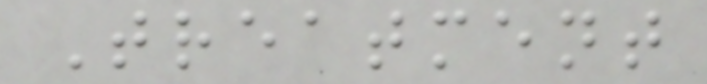Treatment
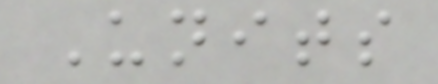Units
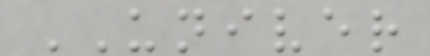UNIVER
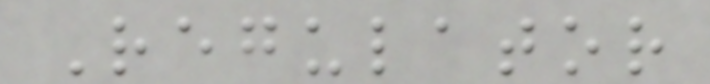Regulator
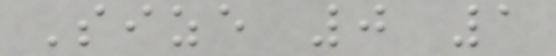Size 0 1
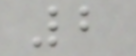2
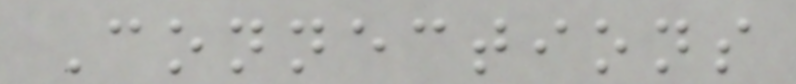Connections
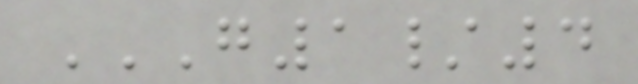G1/4
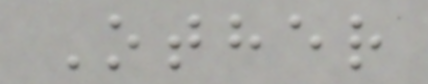Other
